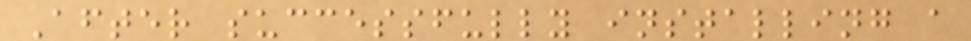After successfully installing a
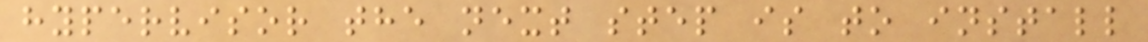hypervisor the next step is to install
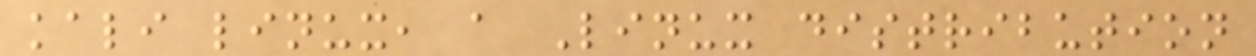kali linux, a Linux distribution
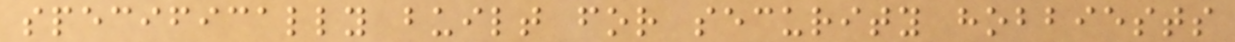specifically built for security hobbiests
